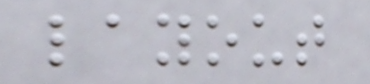layout
